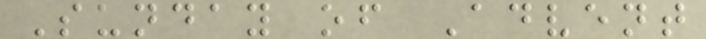Sunday of Advent
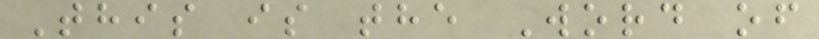This is the Word of
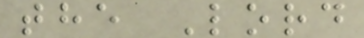the Lord
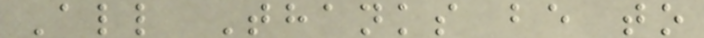All Thanks be to
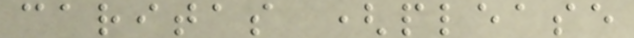caritas (please
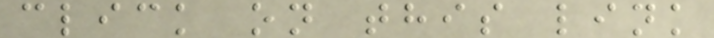click on this link
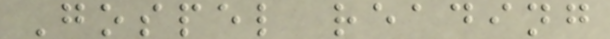Gospel reading
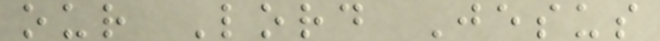our Lord Jesus
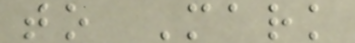to Mark
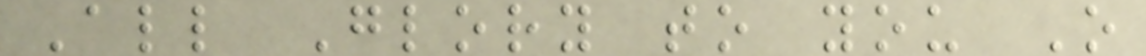All Glory to you O
